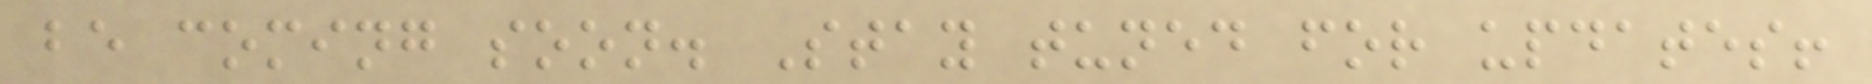be coming soon. Stay tuned for updates!
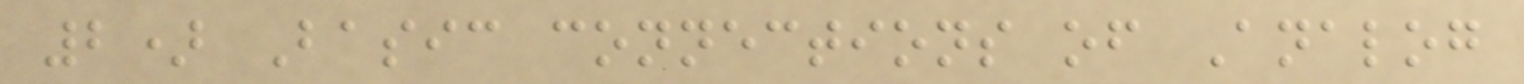2) Basic connections of Analog
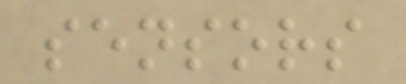sensors
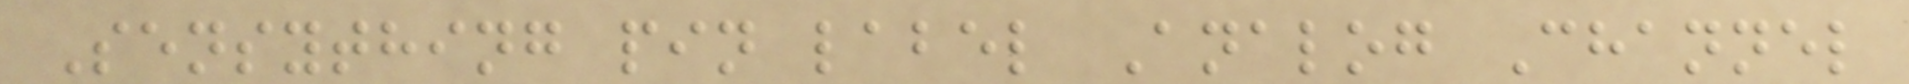Sensything pin label Analog Channel
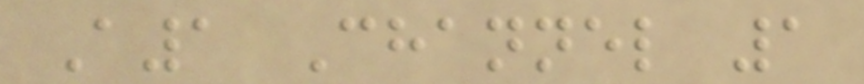A1 Channel 1
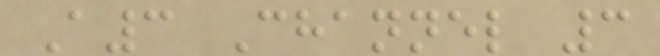A3 Channel 3
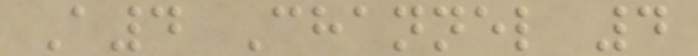A4 Channel 4
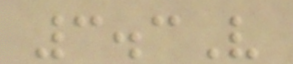3.3V
